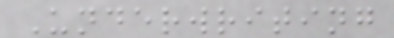Underwriting
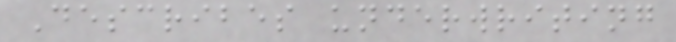Describes underwriting
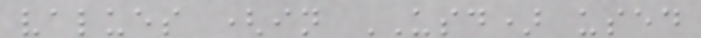values (in USD) used
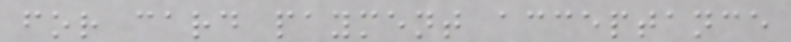for card payment acceptance
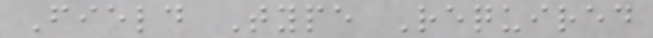Field Type Required
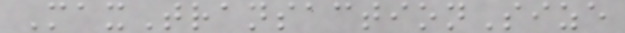MaxTransactionSize
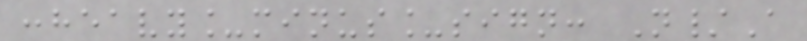:heavy_minus_sign: N/A
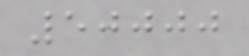50000
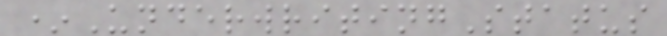*UnderwritingStatus
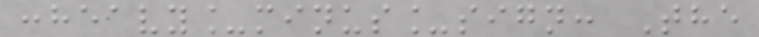:heavy_minus_sign: The
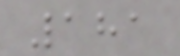181
